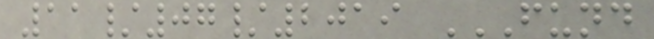11/07/2019 FUND
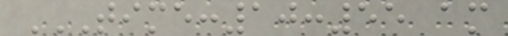TIME:10:55 AM
